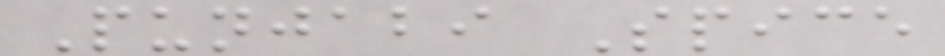Punjabi Spice
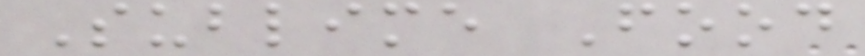Sublime Food
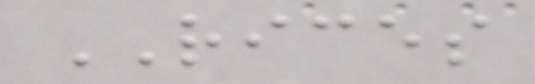RICES
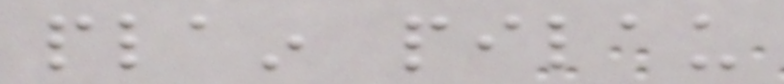plain pilau
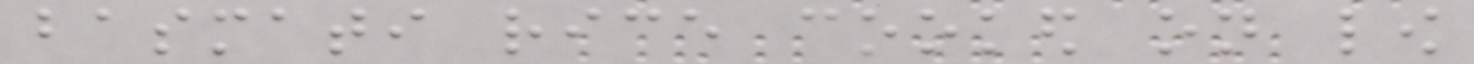basmati rice cooked on low
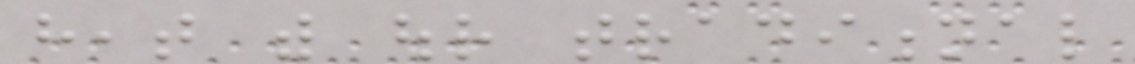heat with our traditional
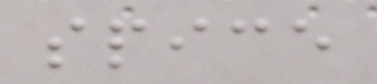spice
